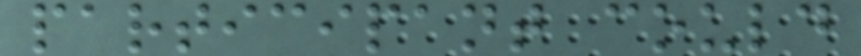participant could
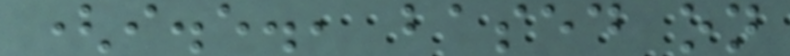(i.e., based on
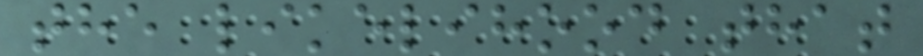the likelihood that
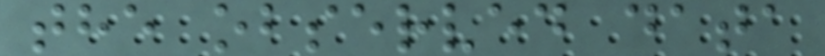the observed data
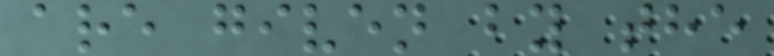are given by the
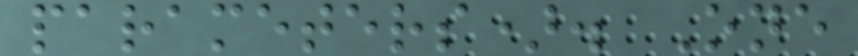parameters). One
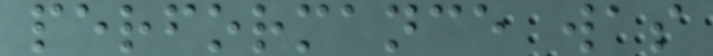performance was
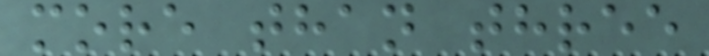more than three
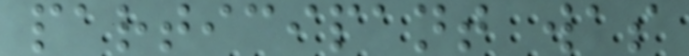participant was
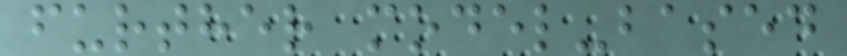further model-based
